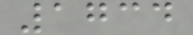1734
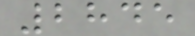2845
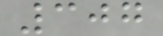307
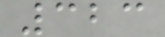323
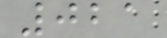021
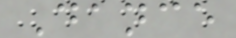Dance
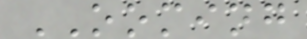OOMING
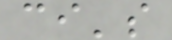ci's
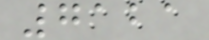7121
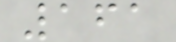161
